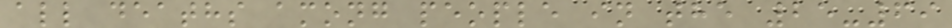all deaths among people in the 25-69
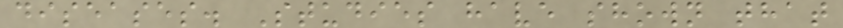diseases. Studies have shown that
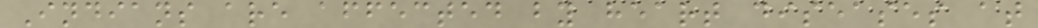Indians are affected by heart diseases at
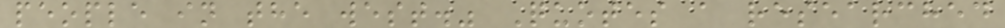people in the west." Quotes a researched
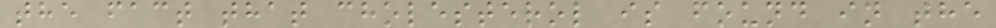the fact that cholesterol is found in the
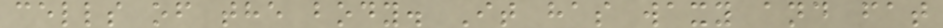cells of the body. It has waxy and fat
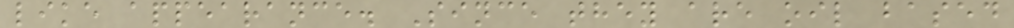like appearance. Since they are oil based
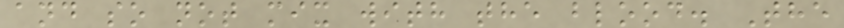and so not mix with the blood. The
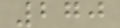270
